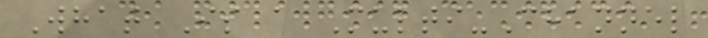What Is a Multi-Channel
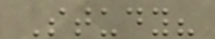Study?
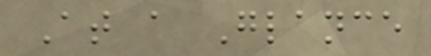At a Glance
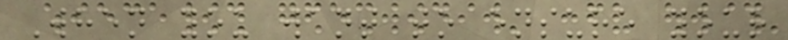When you want to ensure your
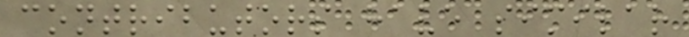contributors have similar
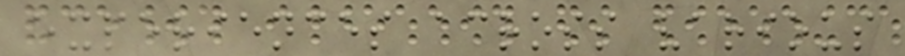experiences across various
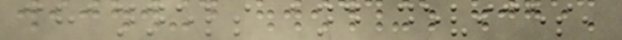channels and devices,
